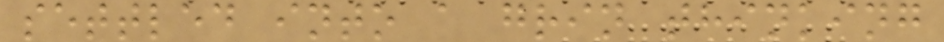settled into a grin thinking
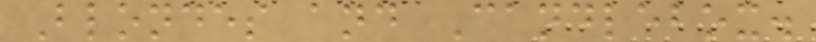Blondes and Candlebox.
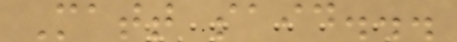Matt said...
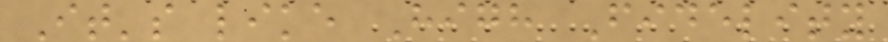It's like High Fidelity
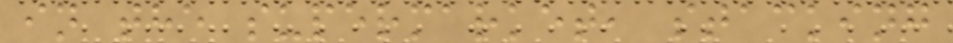in the supermarket, stacking
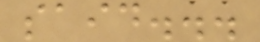said...
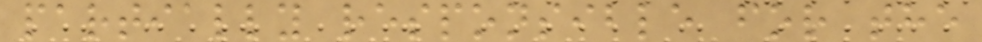partially responsible for the
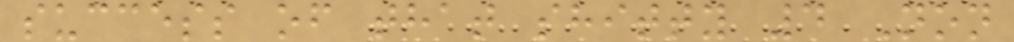success of that shitty 4 Non
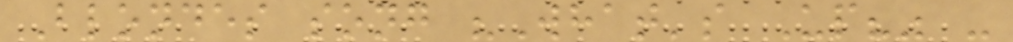Blondes song "What's Up?" -
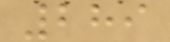289
